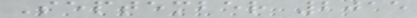September 2015
